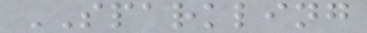SPARKLING
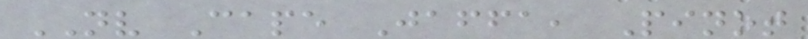NV Cape Jaffa, Pinot
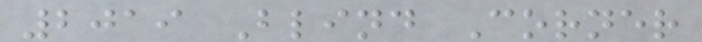2019 Blind Corner
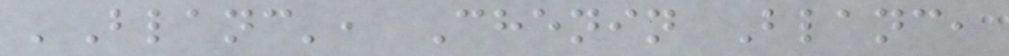'Blanc', Chenin Blanc,
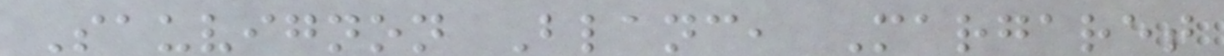Sauvignon Blanc, Margaret
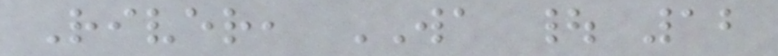River, WA | 12
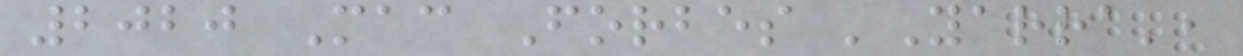2020 Mac Forbes 'Yarra',
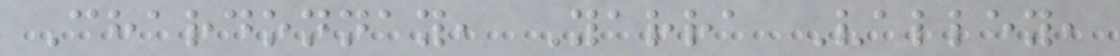Chardonnay, Yarra Valley,
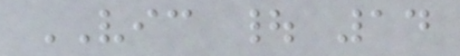VIC | 14
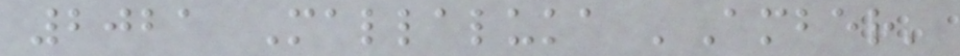2021 Mallaluka 'Amber'
